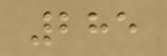285
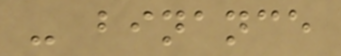- binance
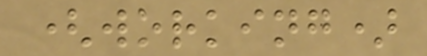(working)
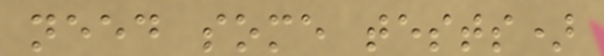need some tests)
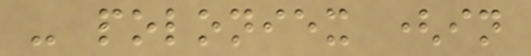- poloniex (in
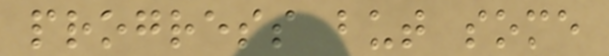progress but some
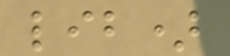lib)
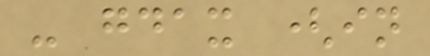- gdax (in
